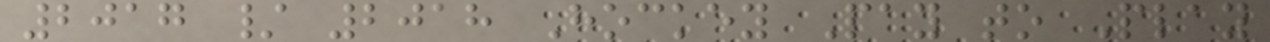2017 / 2018 Hockey Pay to Play
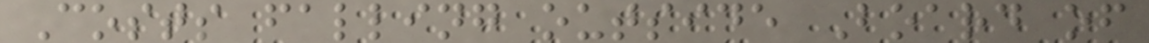Costs falling outside Board of
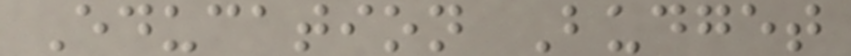Education Budget
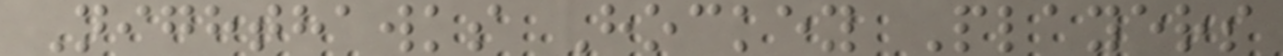Nighthawks Hockey Players
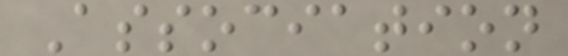Association
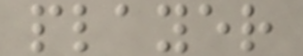player
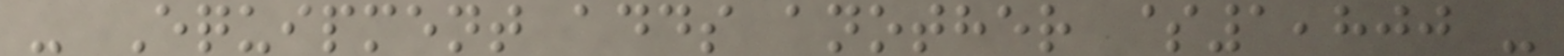- Equipment adds another $1,800 -
